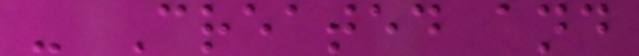- Created and
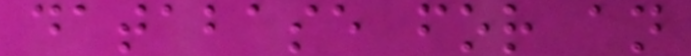database for an
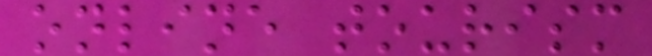online tourism
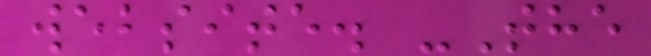website. -The
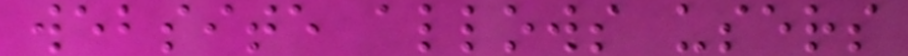website allows users
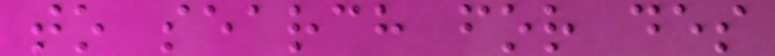to search for des
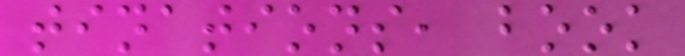tinations, book
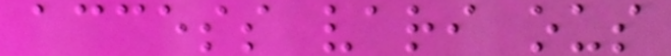access vari ous
